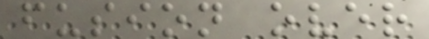fusion over
